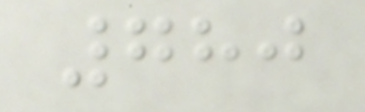780
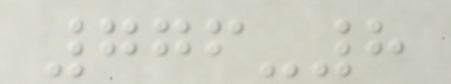776-8
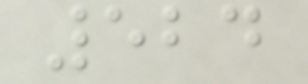524
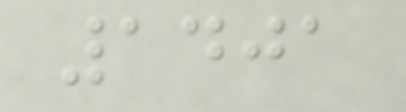1401
